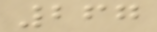267
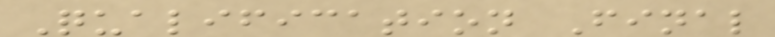Qualification Final
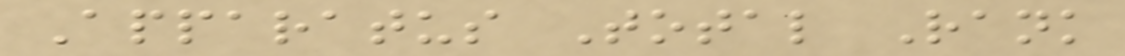Apparatus Total Rank
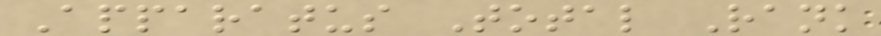Apparatus Total Rank
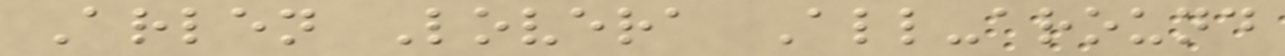Arlen Lovera All-around
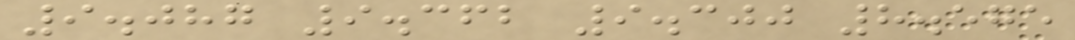9.087 9.362 9.300 8.575
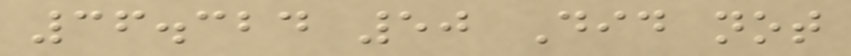36.324 50 Did not
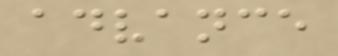advance
